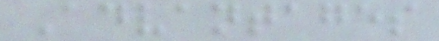Advantages
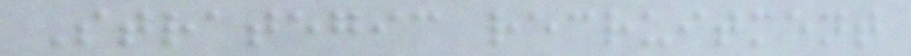Strategic recruitment
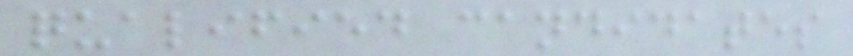qualified candidates
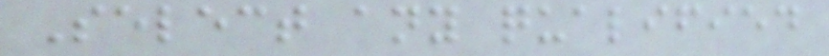Select any qualified
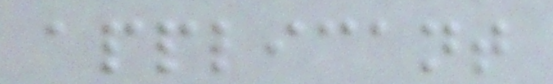applicant
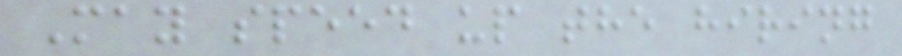May speed up the hiring
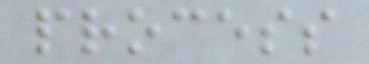process
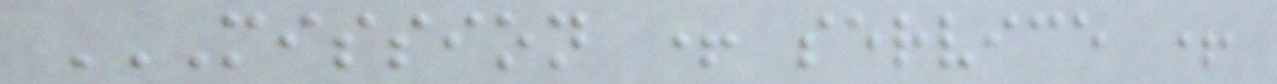MISSION + SERVICE +
